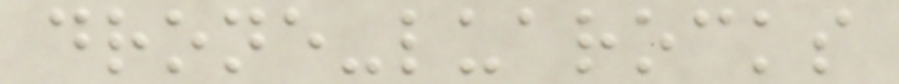drone-luarocks
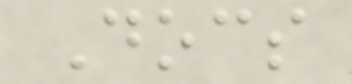Docs
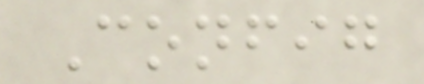Config
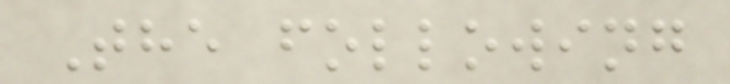The following
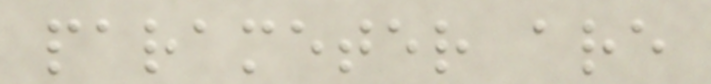parameter are
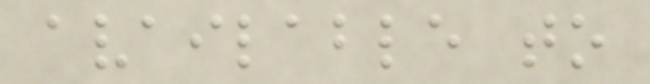available to
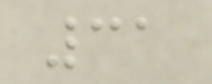31
